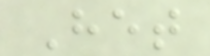Het
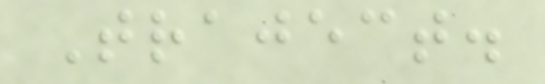Traject.
